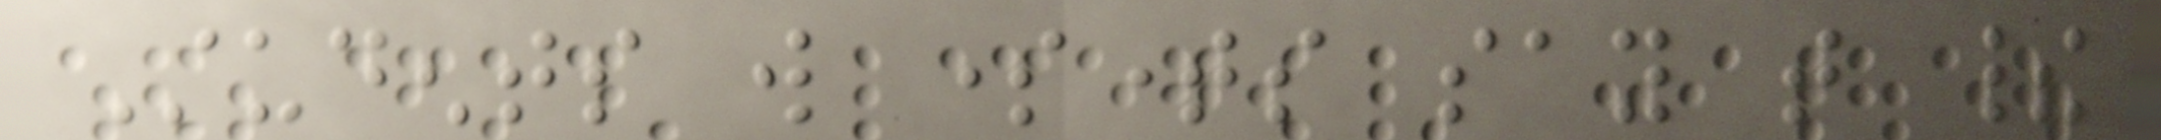Students will sometimes say that their
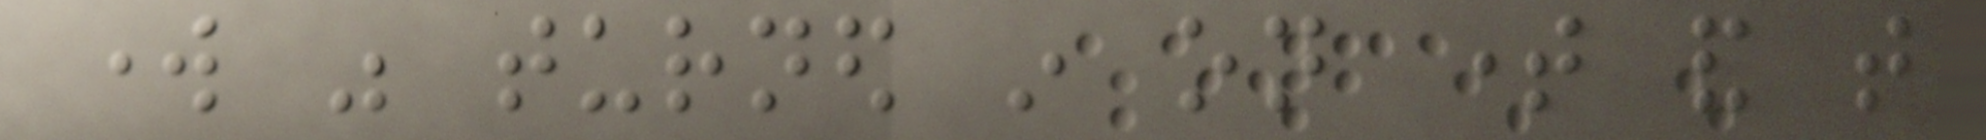work was turned in on time and that
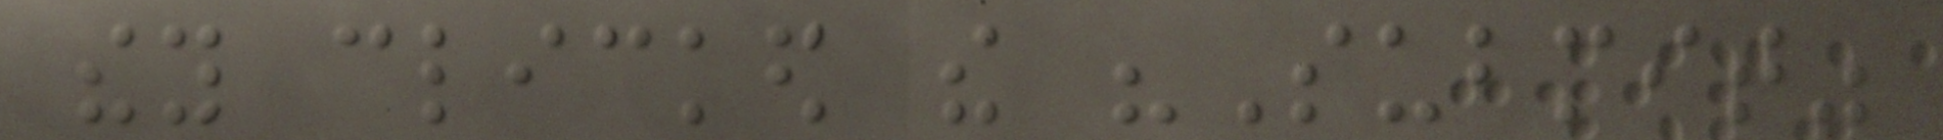they clicked the "Submit"
